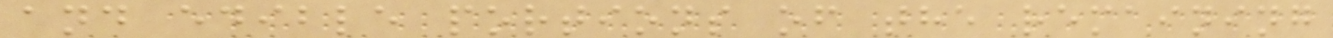and edible portions of the remaining
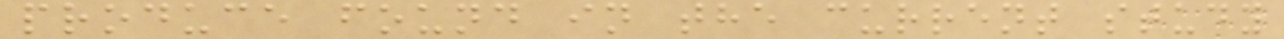produce found in the current study
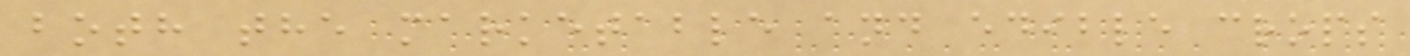both the marketable and edible crops
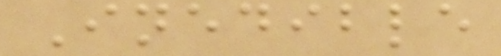Inedible
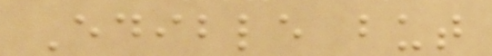Edible but
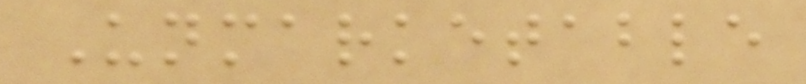Unmarketable
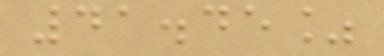41.45%
